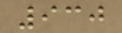930
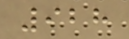928
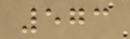573
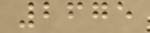2675
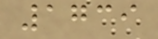1739
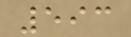593
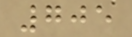705
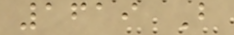1619 B
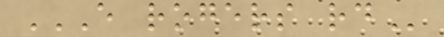E ROGERS RD
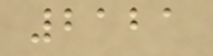2121
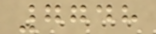7748
